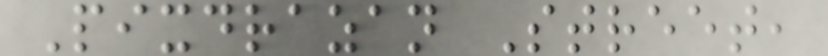Pixdrazan Street,
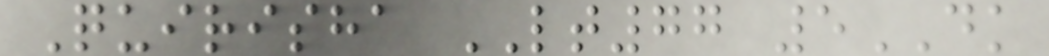Quirisha LT77 5DK
